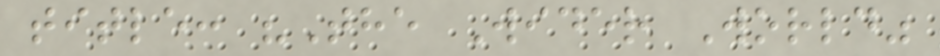title: "The Wider World"
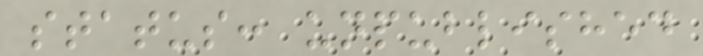status: unpublished
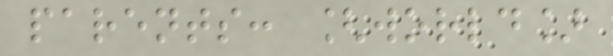parents: [world]
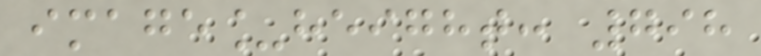image_height: 798
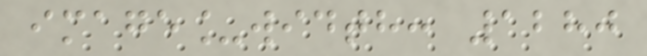image_width: 1280
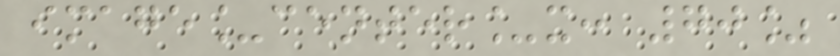image_center_x: 70%
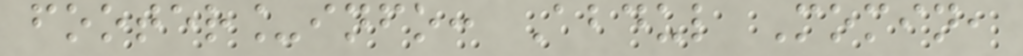footer_info: Abdul Momin,
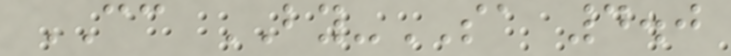CC BY-SA 4.0
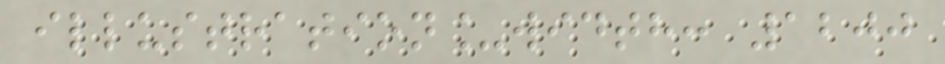illustration_width: 1200
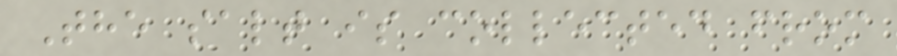The salt is collected from
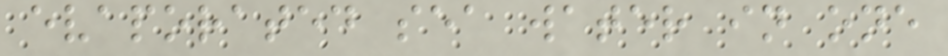evaporated sea water in one
